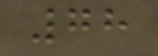78
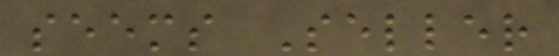seems Seller
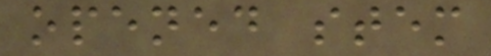opened stem
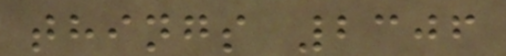things 2306
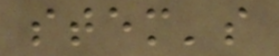stem's
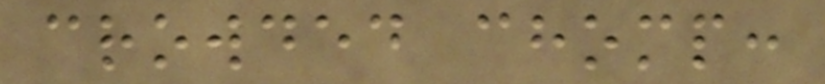crowded chomp:
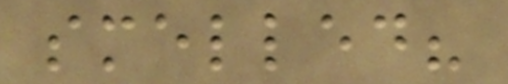smelled?
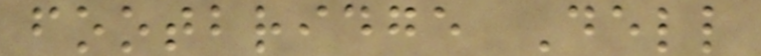footbridge Dell
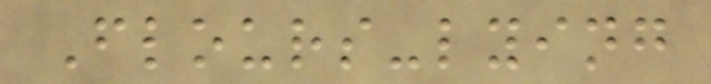Flours-lying
